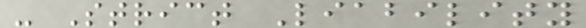- Strict Liability
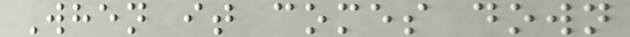When it comes down
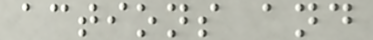actions and
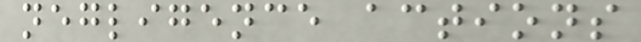negligence actions
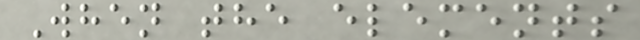When the elements
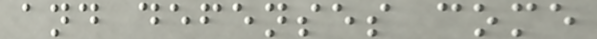and defenses come
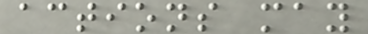actions may
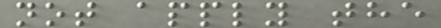not apply the
